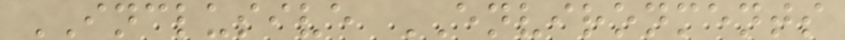INCLUSIVE ENVIRONMENTS
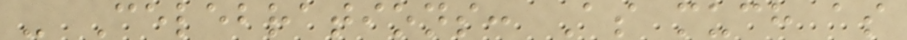- Celebrations: As much as
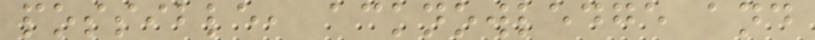possible, acknowledge and
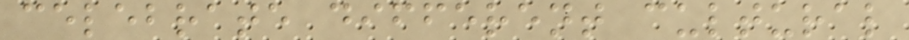celebrate different cultural
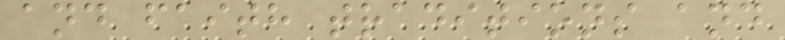and faith traditions and
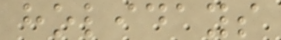holidays
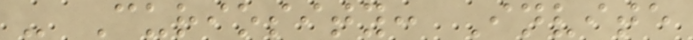- Curiosity: Invite
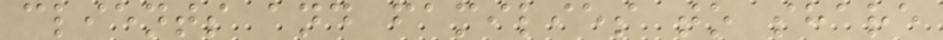clients and families to share
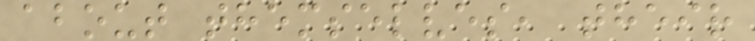about themselves, their
